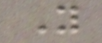Y
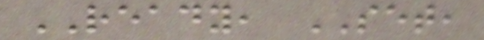READY, SET,
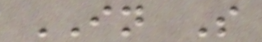IN S
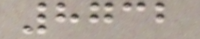8732
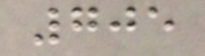705
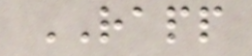RAPP
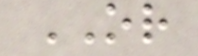OR
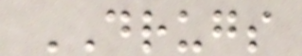DRUGS
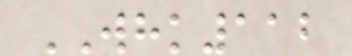WHK112
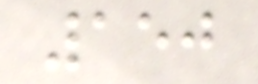150
